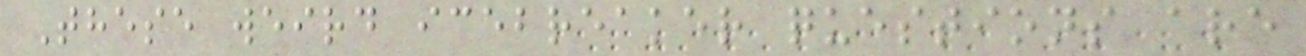These weird icebreaker questions are
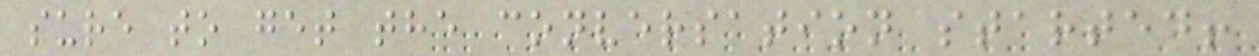sure to get the conversation started!
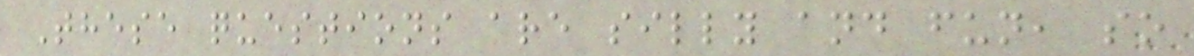These questions are silly and fun, so
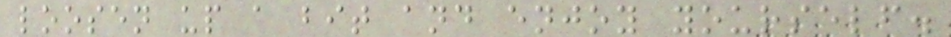loosen up a bit and enjoy yourself.
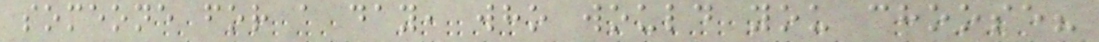someone for a day, who would you choose?
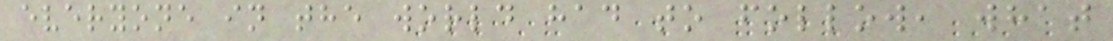everyone in the world had to follow, what
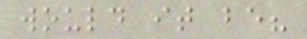would it be?
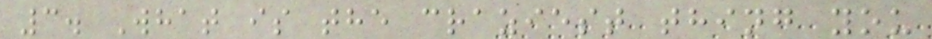3. What is the craziest thing you
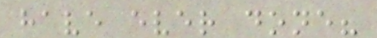have ever done?
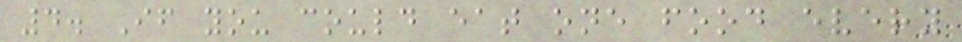4. If you could eat one food every
